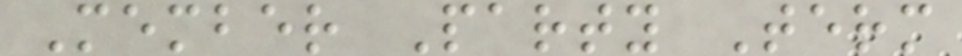Member Party Term
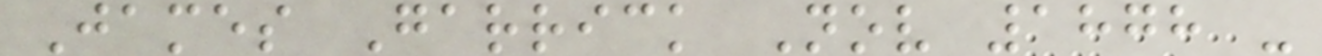James Garrick Nov 1878 -
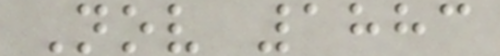Nov 1883
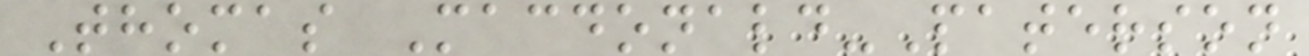Thomas Macdonald-Paterson
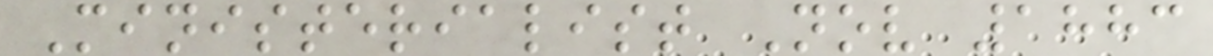Ministerialist Nov 1883
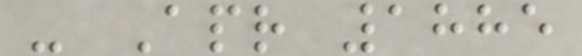- Apr 1885
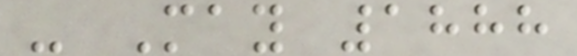- May 1888
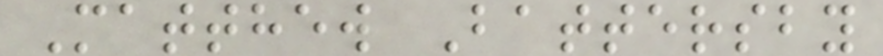Matthew Battersby
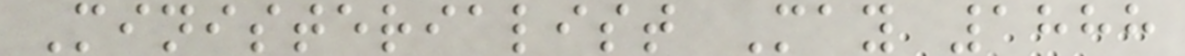Ministerialist May 1888
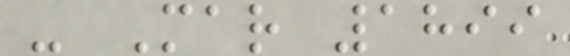- Mar 1899
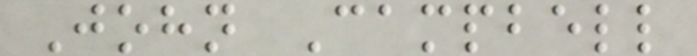John Campbell
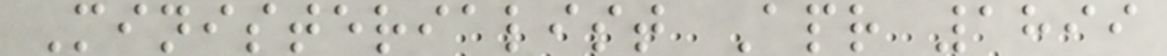Ministerialist Apr 1899
